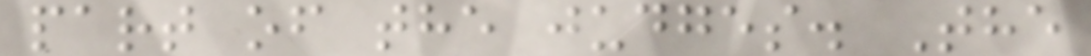part of the judges. The
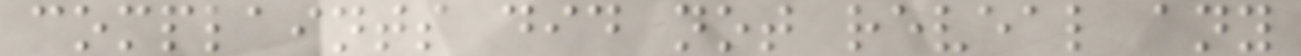complaints did not reveal any
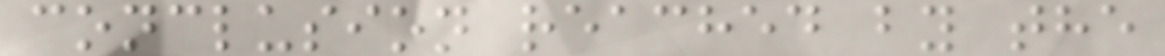conclusion reached by the
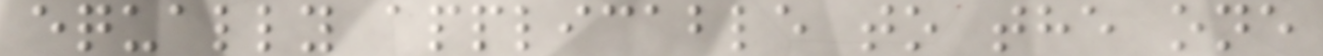equally applicable to the one
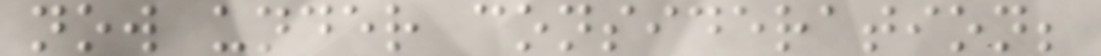now under consideration;
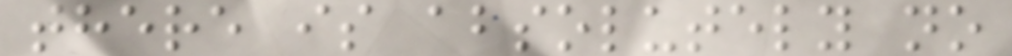there is absolutely no
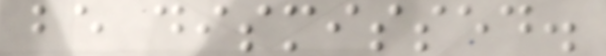be dismissed.
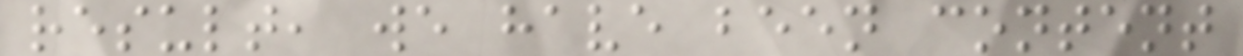result, we have been content
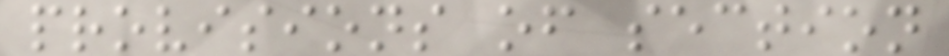provisions of section
